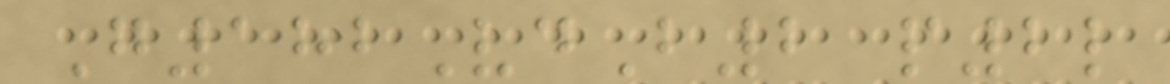G182VdB2 p2l
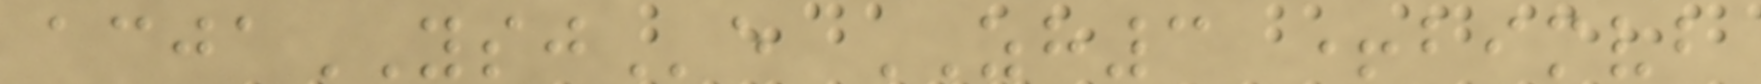acjaYSJe ZH3 +bimvb
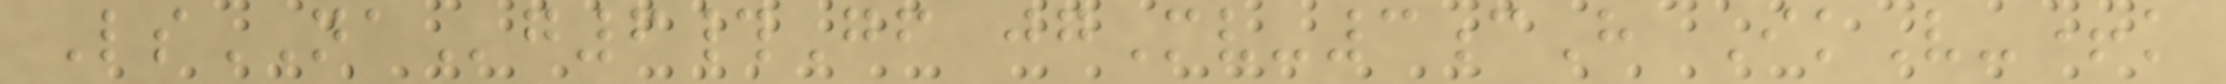LsNAg6#Gf jgMv-3cH IkV-+k
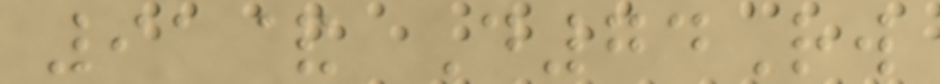91& D74Rw
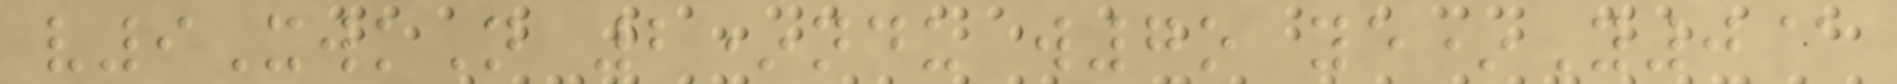v9XwkN 2*ndu w7o ye*Y0@
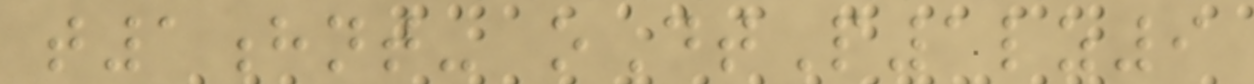t1hnt- oDtP1lz9
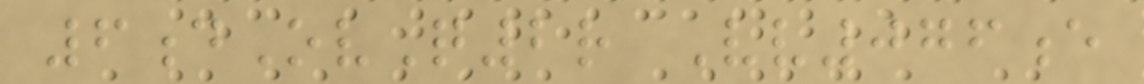6dOvQ2r Vv076e
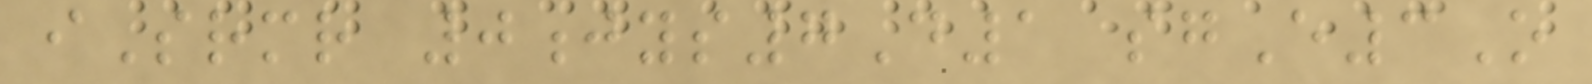iSrmr 0jys7D1 sgE3O
